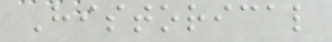Historical
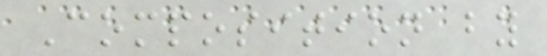Composition by
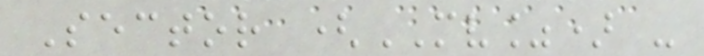Sector (MV%) -
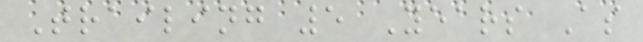Trailing 5 Years As
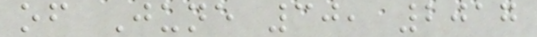of June 30, 2017
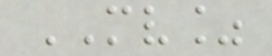MV%
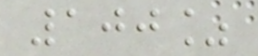100%
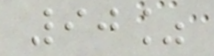90%
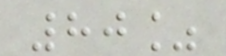80%
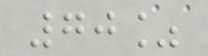70%
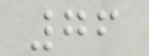76
